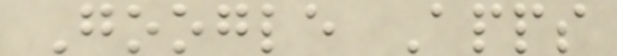Google Apps
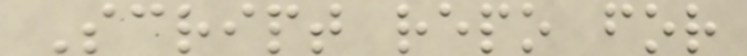Script repo for
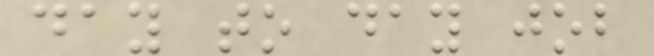day to day job
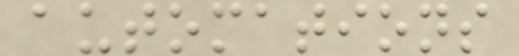automations
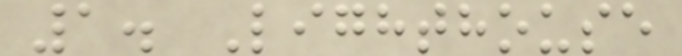1. Lighthouse
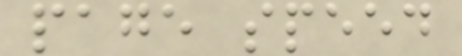page speed
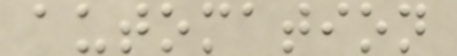automation
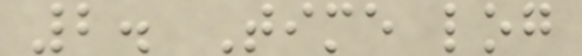2. Time log
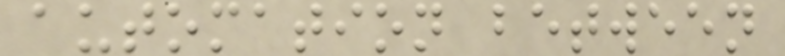automation between
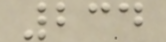234
